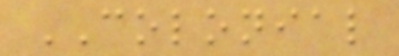COLONIAL
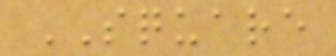SQUARE
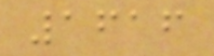1616
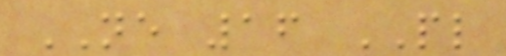NE 16 PL
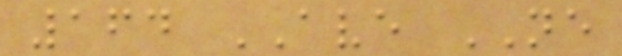164 AVE NE
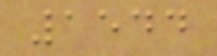1544
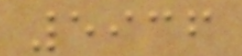5936
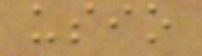usio
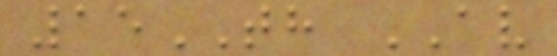15TH AV
